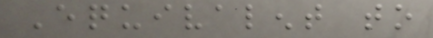Equivalent to
